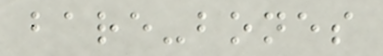bare-bones
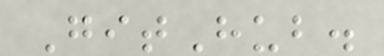GitHub.
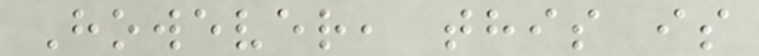However, this is
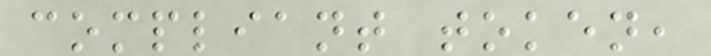compliant token,
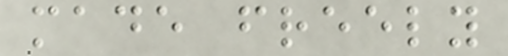made freely
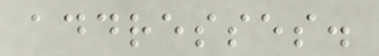addresses.
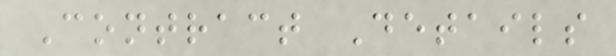Contract Details
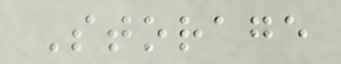Storage
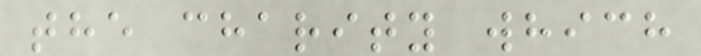the charity which
